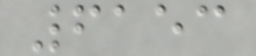6153
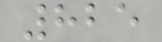825
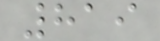819
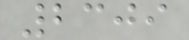2309
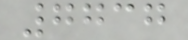7737
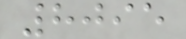8095
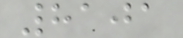8101
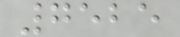7525
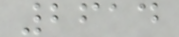2614
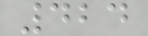424
